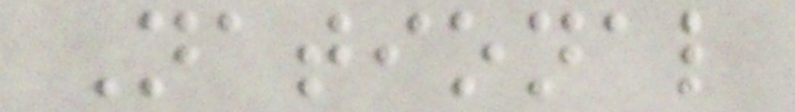National
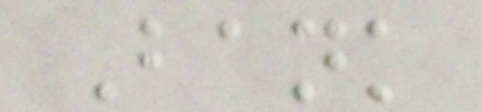Bank
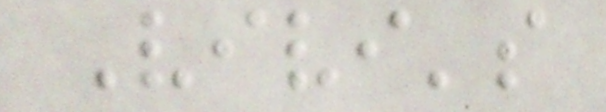Vivi's
